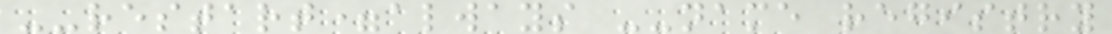--restart=always --name registry
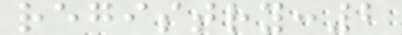registry:2
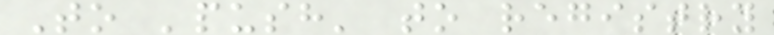To 'push' to registry
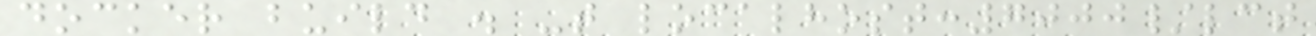docker build . -t localhost:7000/lct
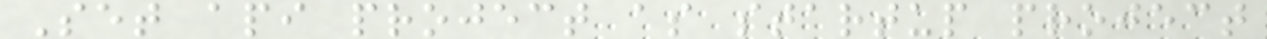Set api project as startup project
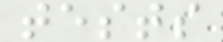tests
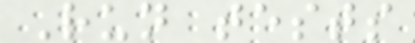Run tests
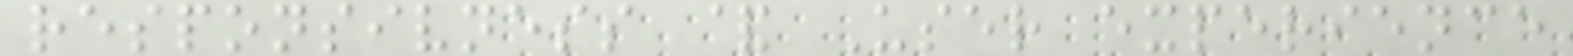responsivness & User experience
